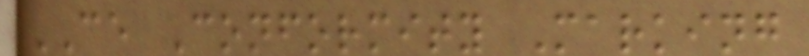CE Conformity Marking
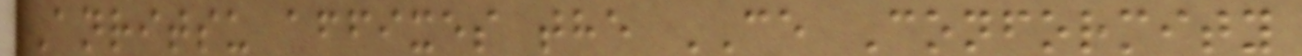Anritsu affixes the CE Conformity
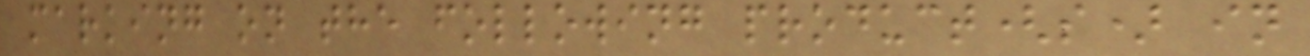marking on the following product(s) in
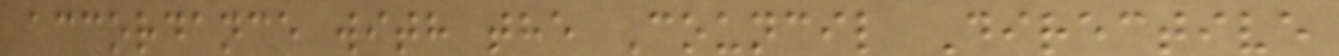accordance with the Council Directive
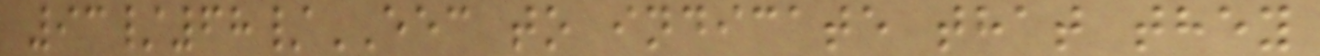93/68/EEC to indicate that they
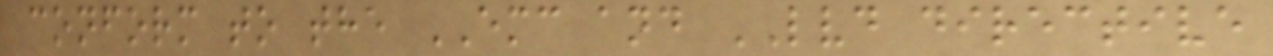conform to the EMC and LVD directive
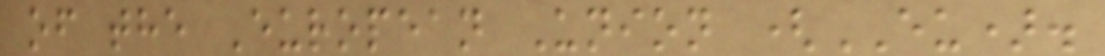of the European Union (EU).
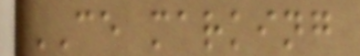CE marking
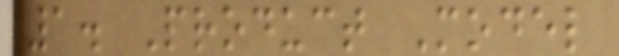1. Product Model
